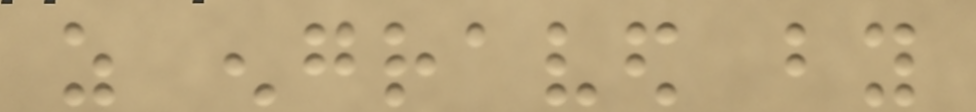as engraved by
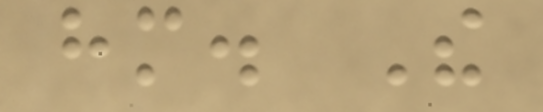him. The
